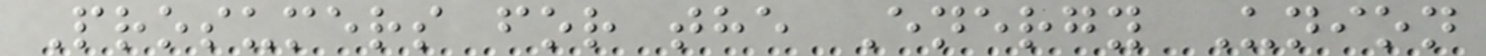Prosumers for the Energy Union
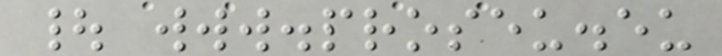| www.proseu.eu
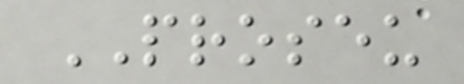PROSEU
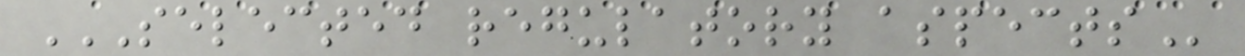SELECTED REGULATORY ASPECTS
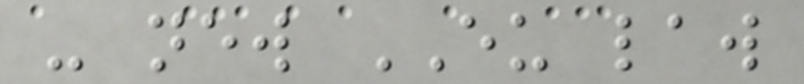- new EU law
